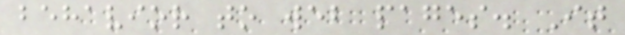behavior to web pages. It
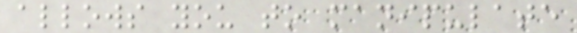allows you to manipulate
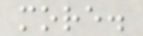more.
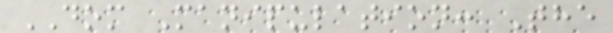DOM Manipulation: The
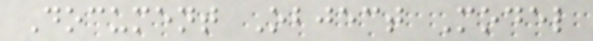Document Object Model
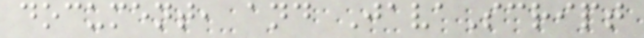document, and JavaScript
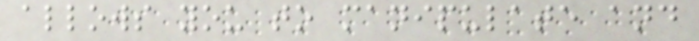allows you to manipulate and
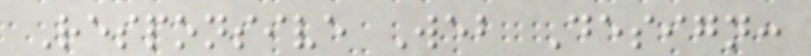Responsive Web Design:
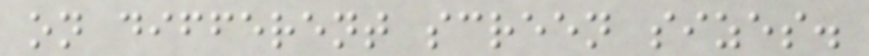on different screen sizes.
